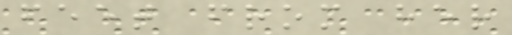feet from her
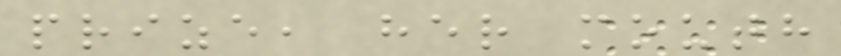prize, her mouth
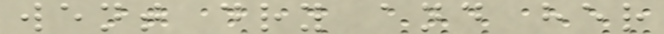went dry and her
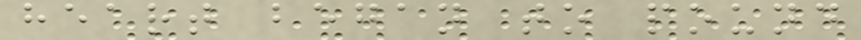heart began to pound
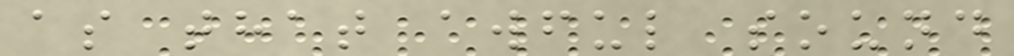as that awful sound
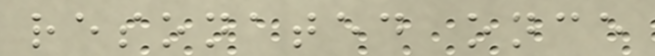resonated once
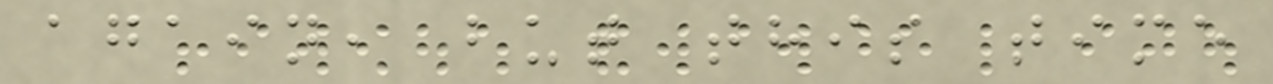again, but this time
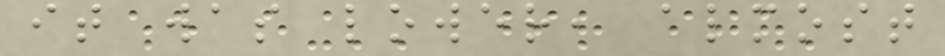it was lower, almost
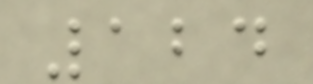124
